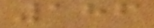186
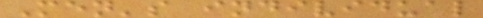Men's individual
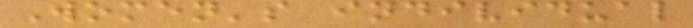Women's individual
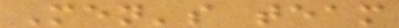Men's team
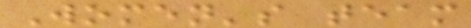Women's team
